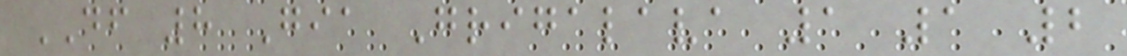DF 8 Gia Grigalava 1 1 2
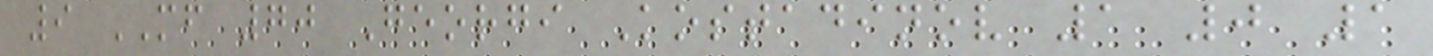9 MF 70 Georgi Kostadinov 1 0 1
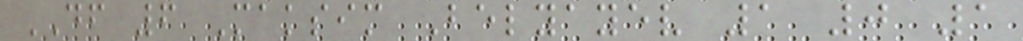DF 6 Maksim Belyayev 1 0 1
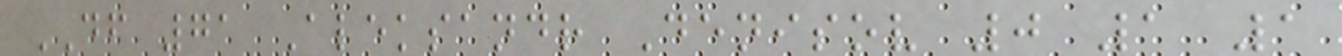DF 71 Aleksandr Denisov 0 1 1
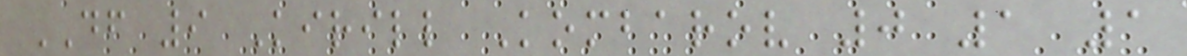DF 9 Kirill Kombarov 0 1 1
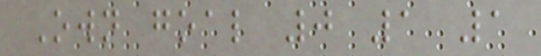Own goal 0 1 1
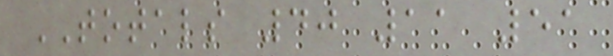TOTALS 40 11 51
